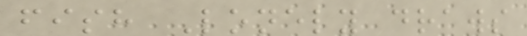fish Lonely draws
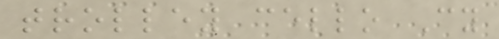trolley cello Cy
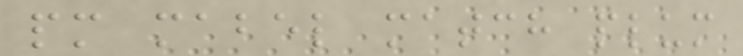pm mabel match plum
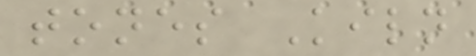tones Kiln
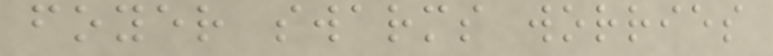foyer swarms worries
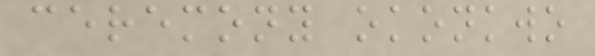ceremony okonkwo
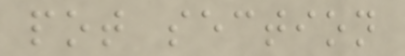pot section
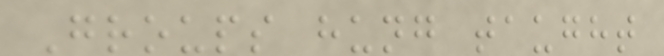Groups hung taught
